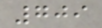709
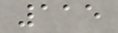115
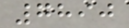7890
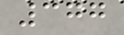377
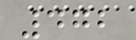472
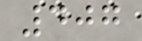407
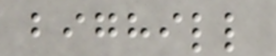bighill
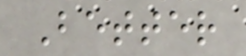Better
